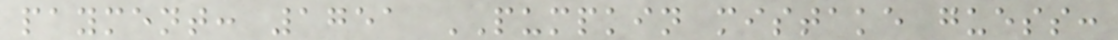payment: 1751 PUMPKIN mistake guess:
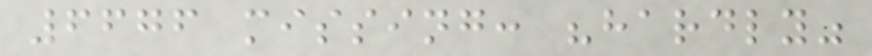6676 missing: "hardly"
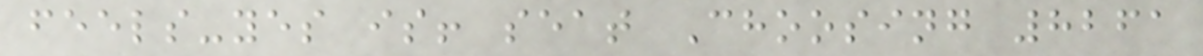feels-yes is! seat Choosing 8261
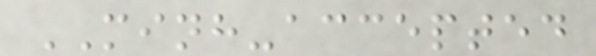MINH-accepted
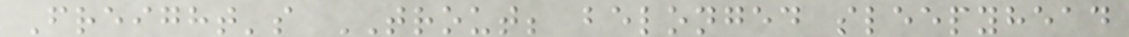Freight's TROUT; belonged sleepyhead
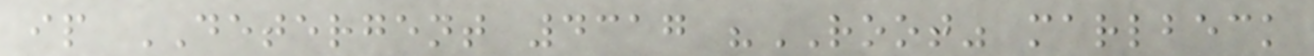ip DETERGENT 4317 "ROOT" marlbeck
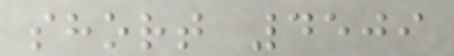short 4509
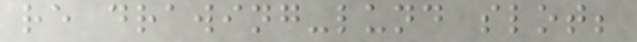re drawing-lund slot;
